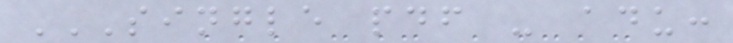SINGLE PDF - ADU:
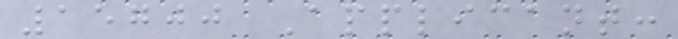15700 Applicant:
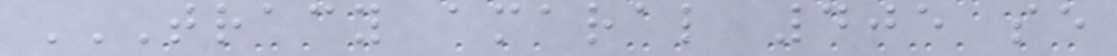TRACY AMARAL 405 SE
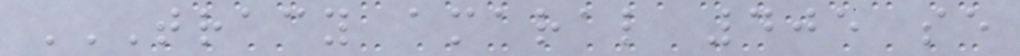TRACY AMARAL 405 SE
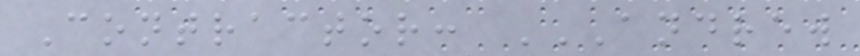Contractor: ANDREW
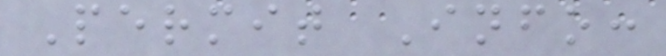Permit Info:
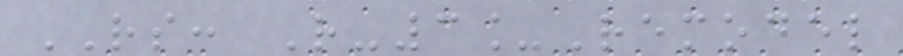RS: R-3_Remodel
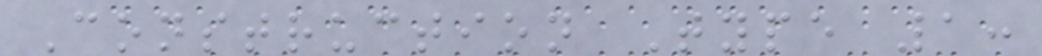Construction Type 1:
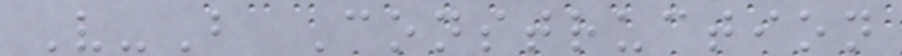V-B Construction
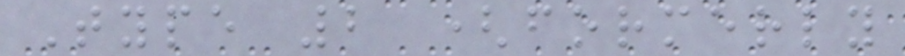Type 2 (formerly
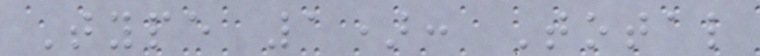Type 1): Total
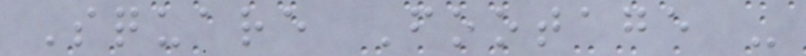Square Footage -
